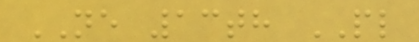NE 13th PL
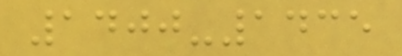1400-1435
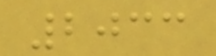2033
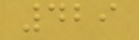429
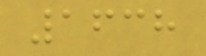1638
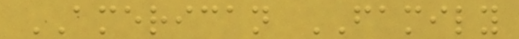AMERICAN FAMILY
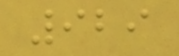929
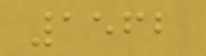1562
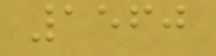1560
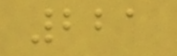221
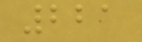221
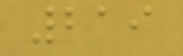219
